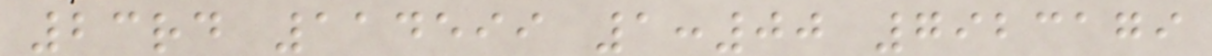23rd 114599 1:00 7923179
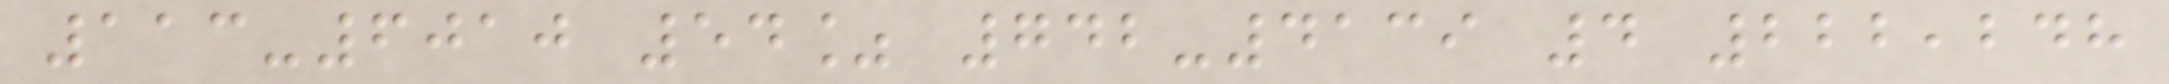113-6010 54% 742-4139 4 222,248
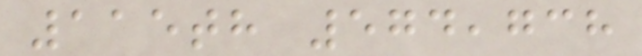115th 574,738
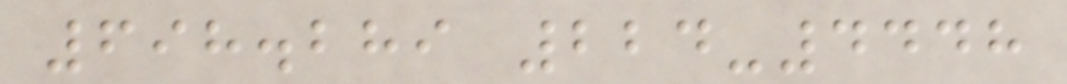698.289 224-4448
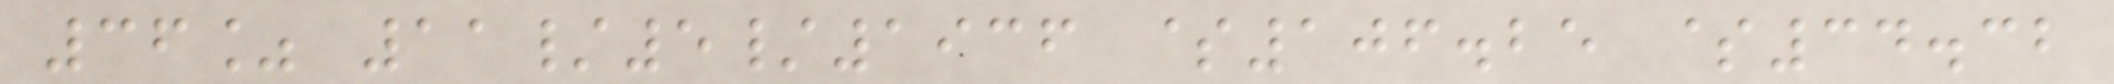36% 11/5/1936 $106.25 $34.32
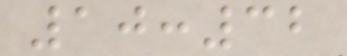10:32
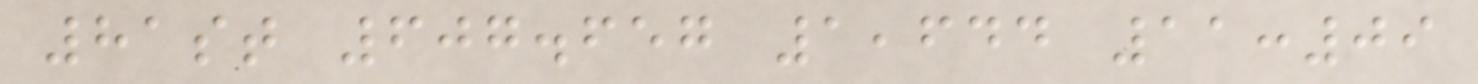81st 607.657 1,644 11:09
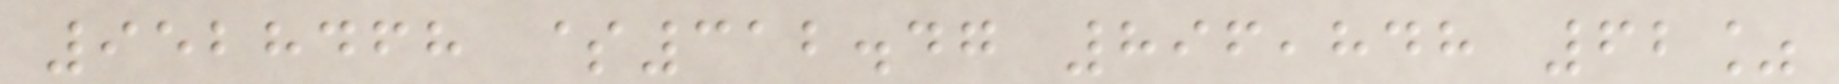9528468 $312.47 896,848 62%
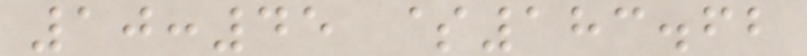10:45 $183.62
